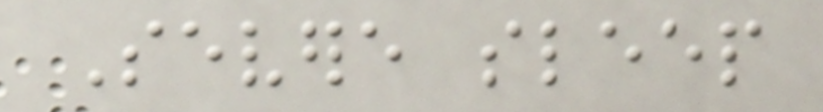Severe sleep
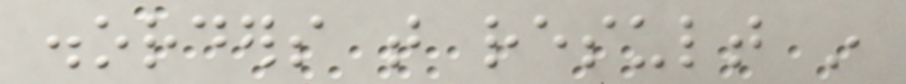disorders that result in
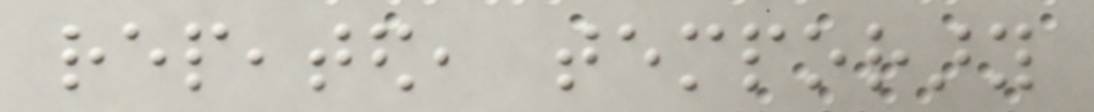repeated, temporary
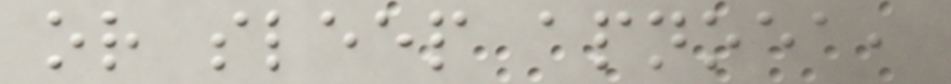or sleep apnoea,
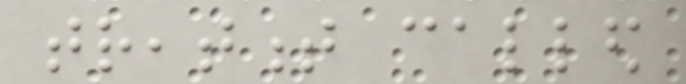treatment called
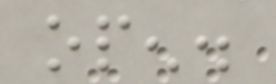open.
